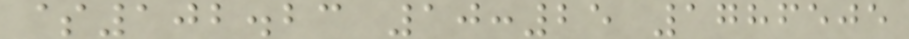$102.23 10:25 1786505
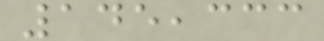145,333
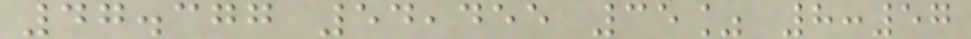47.377 54,455 35% 8:57
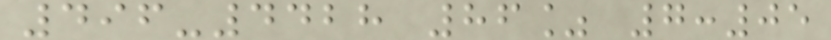496-4428 86% 7:05
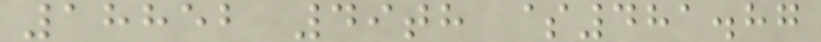18852 49th $481.87
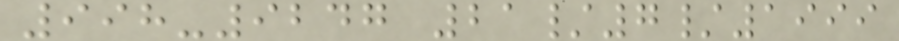998-9247 21/7/1999
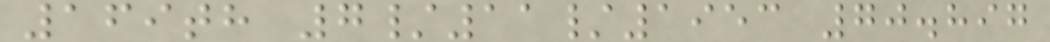169th 7/11/1953 70.897
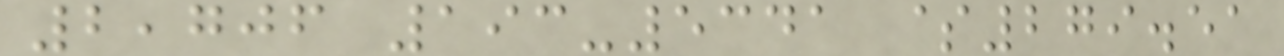2,706 193-5341 $279.51
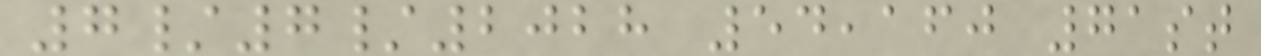7/7/2028 54,160 71st
